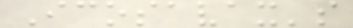Icosavax's
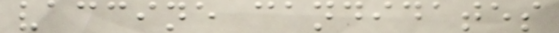vaccine candidates
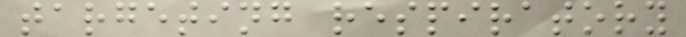targeting respiratory
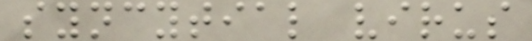syncytial virus
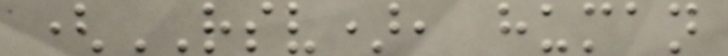(RSV), human
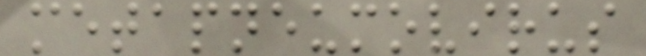metapneumovirus
